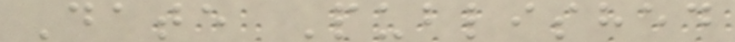Date Published
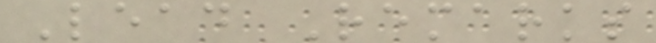Lead Remarks
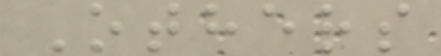Others
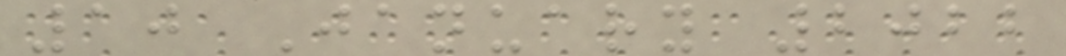10 January 2022
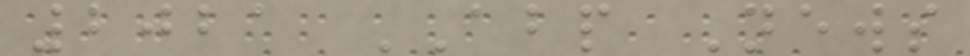2021 ABP News
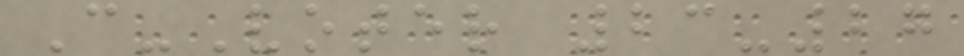C-Voter 23-27
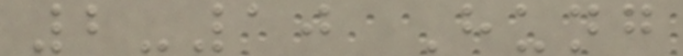2-10 Hung
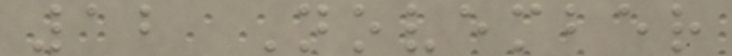12 November
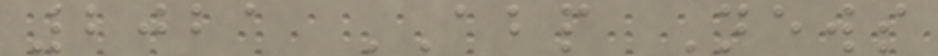2021 ABP News
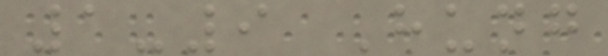1-9 Hung
